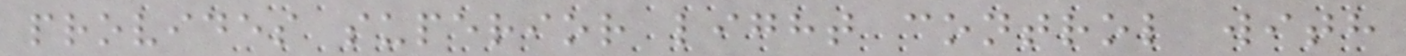provides superior light control with
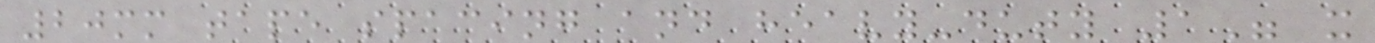20mm tape spacing and heavy-duty 1" x
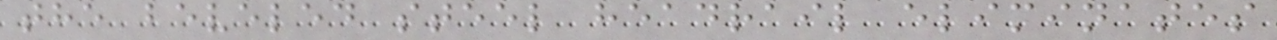the beveled steel headrail eliminates
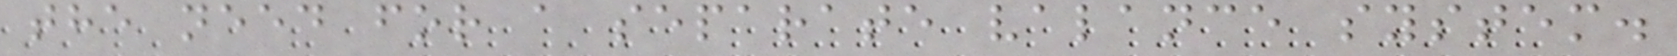the need for a separate valance system.
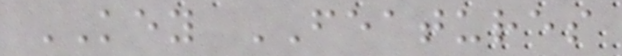KEY FEATURES
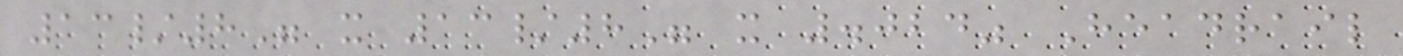13/8" x 13/8" x .024" Headrail
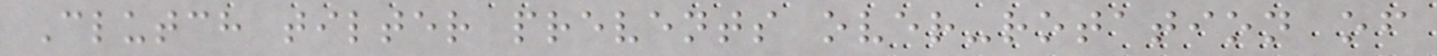Clutch tilter prevents over-rotation of
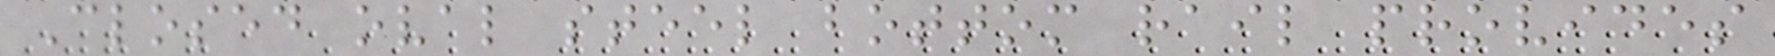Closed oval steel bottom rail provides
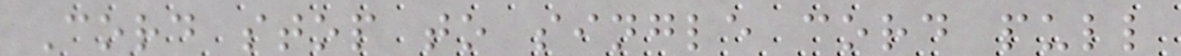Cord stop to single cord pull
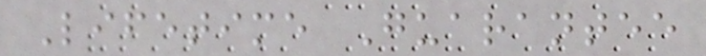Lifetime Guarantee
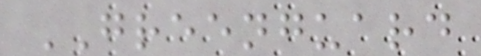GREENGUARD
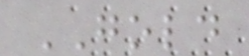GOLD
